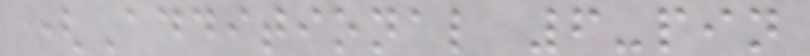(Additional 6-pin
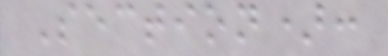Section):
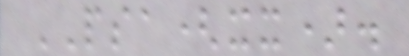PSA(xx).
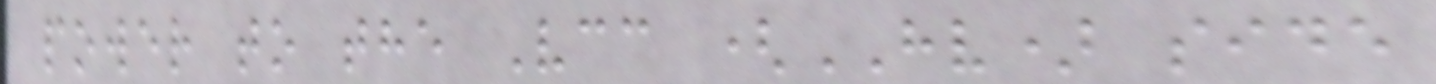power to the Vcc (HV) side
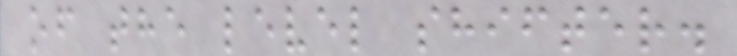of the level shifter.
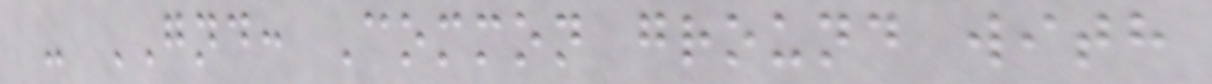- GND: Common ground with
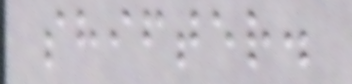shifter.
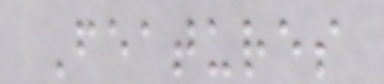Features
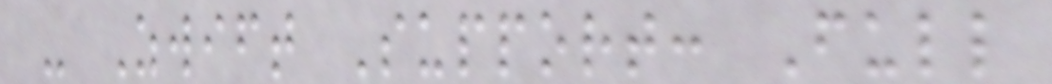- Zwift Support: Full
